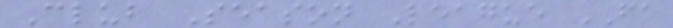Club Season League FA
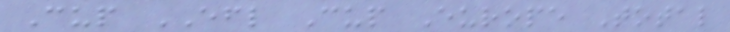Cup EFL Cup Europe Total
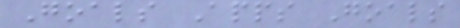Goals Apps Goals
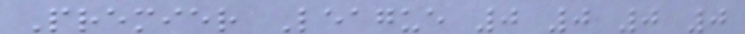Premier League 0 0 0 0
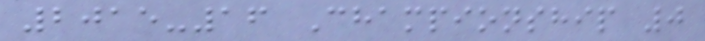2015-16 Championship 0
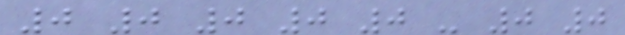0 0 0 0 0 - 0 0
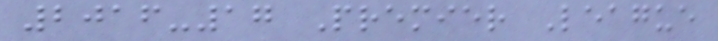2016-17 Premier League
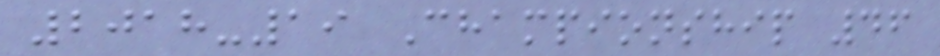2018-19 Championship 46
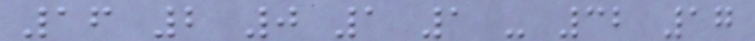16 2 0 1 1 - 32 17
